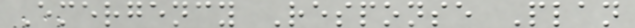Emergency Response Plan
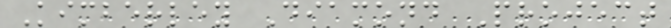Kimberley Diamond Project
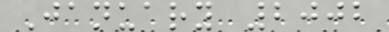January 2002
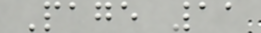Page 11
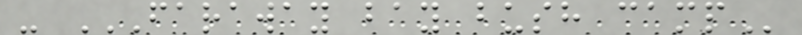- FARAWAY BAY BUSH CAMP
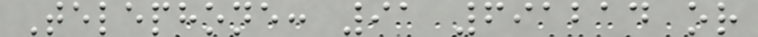Telephone: 91 691214 or
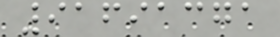91691371
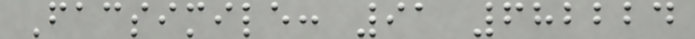Facsimile: 91 682224
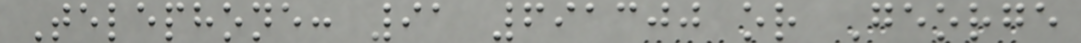Telephone: 91 691300 or George
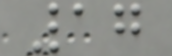17
